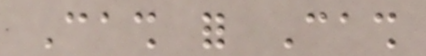Cash for Cash
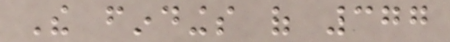The findings of 377
